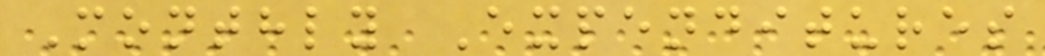Monthly Expenditures
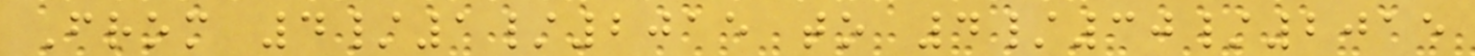From 4/1/2015 to 4/30/2015
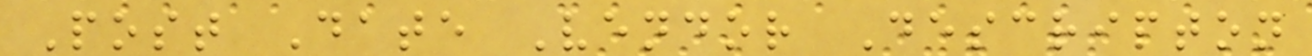Post Date Vendor Descripton
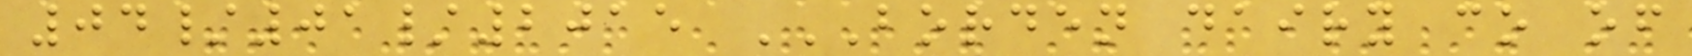04/01/2015 BORDEN DAIRY CO OF
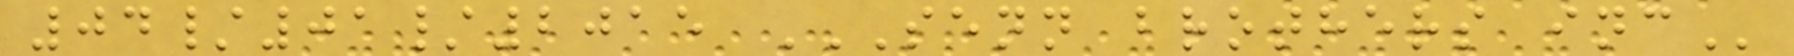04/01/2015 SENN BROTHERS INC
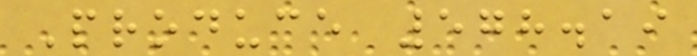Produce 578.19
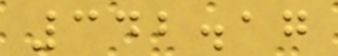342.17
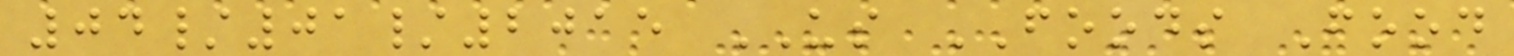04/01/2015 US FOODS Food
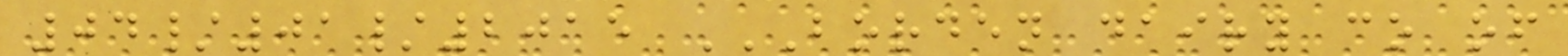04/01/2015 BORDEN DAIRY CO OF
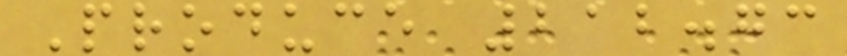Produce 212.73
